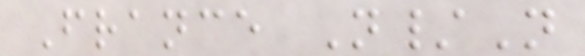France N/N
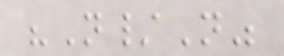"N/N"
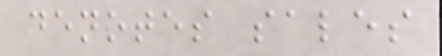denotes sales
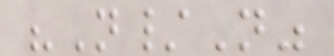"N/N"
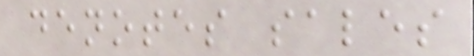denotes sales
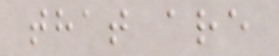that are
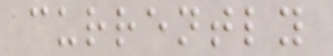currently
